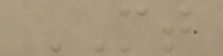MT
